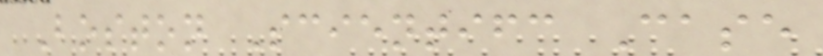Boston Scientifc Case
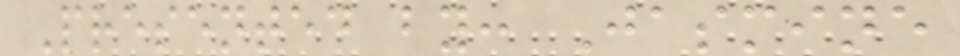Presented by: Jasmine
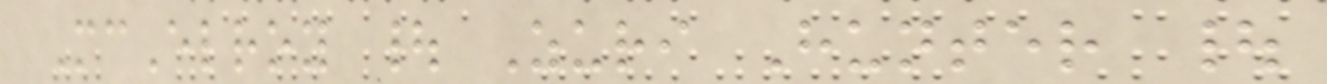McElroy | Zuri Hunter |
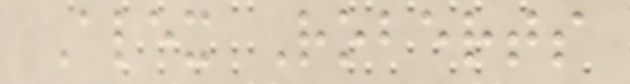Alex Roberts
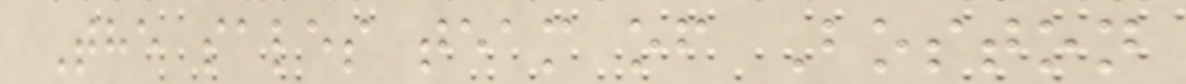The sales team of Boston
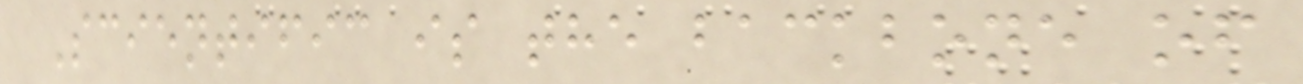Scientific is the backbone of
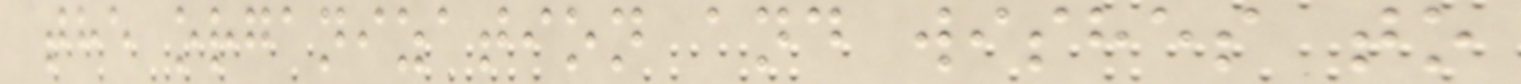the organization and wishes to
